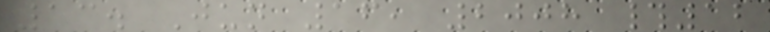13. Jun 16, 2008 #12
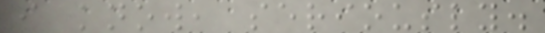i know, seriously.
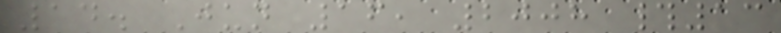14. Jun 16, 2008 #13
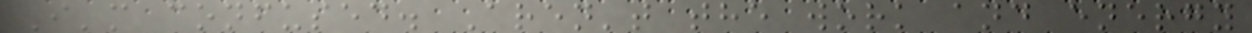I'm confused. Aren't the work and energy
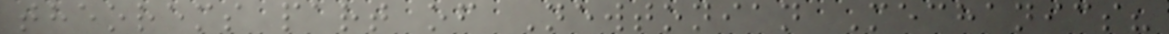theorems part of Newtonian Mechanics?
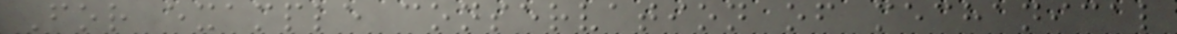For example conservation of mechanical
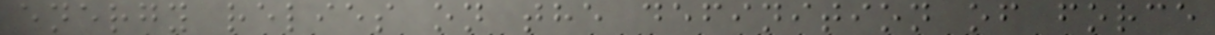energy relies on the definition of force
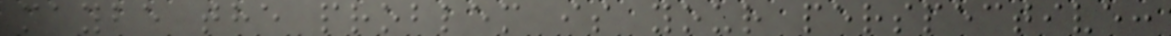maybe the problem is your perspective:
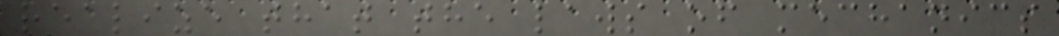realize that the laws of mechanics
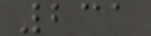231
